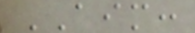AIM:
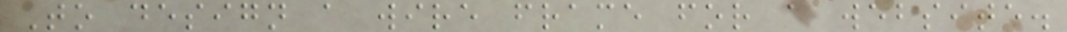To design a wire frame for a website.
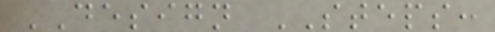DESIGN STEPS:
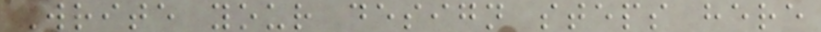Write your design steps here
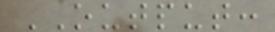OUTPUT:
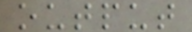output
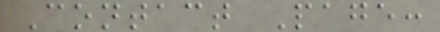Contact Page:
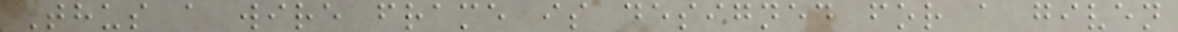Thus a wire frame is designed for a given
